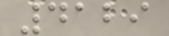4129
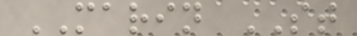MARIN ST
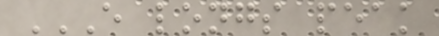E LONGS PEAK
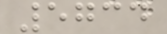5734
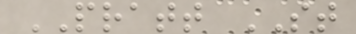PRATT ST
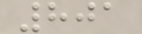801
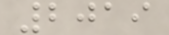2019
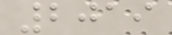2019
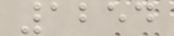1254
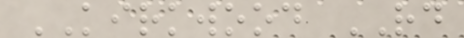KIRKWOOD RD
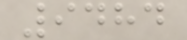9484
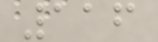116
